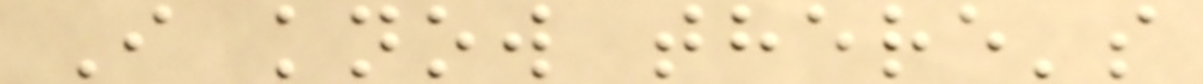I know there's
